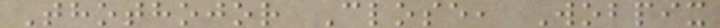Thothojor Close, Wobpix
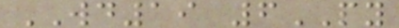WD19 6PY
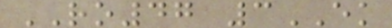RO47 3EK
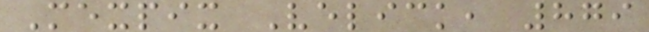Mexpix Velick, 879
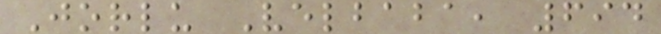Jorlu Velbaba, 694
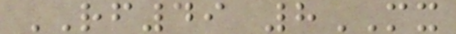RF49 8MX
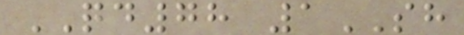QD78 1SH
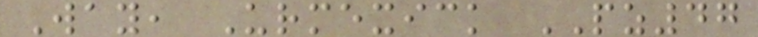Way, Urmexick PZ47
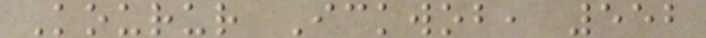Kourur Ickwob, 552
